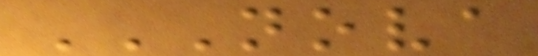NOVA
